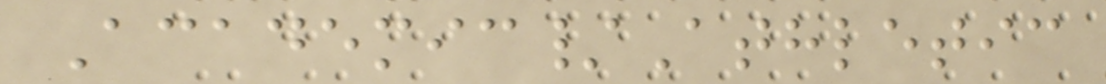Academic/Athletic
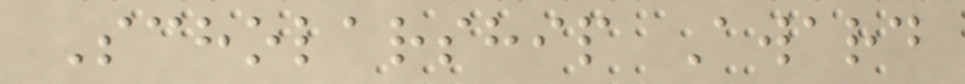Scholarship Award
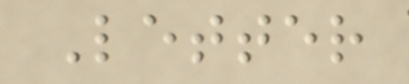Letter
